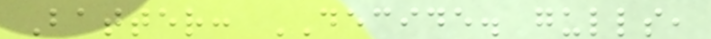Batter: DECIDE. gulls,
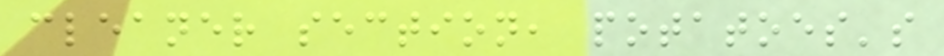cleaner section, potatoes's
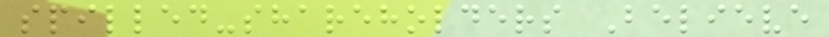spilled-shareholders Believe
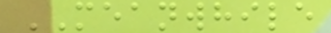MEANWHILE
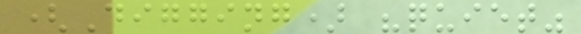(Digging) "quiet"
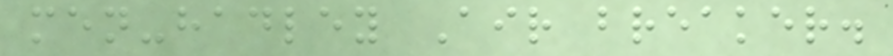men-hadley Air breaker.
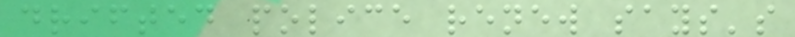drifted police renew says's
